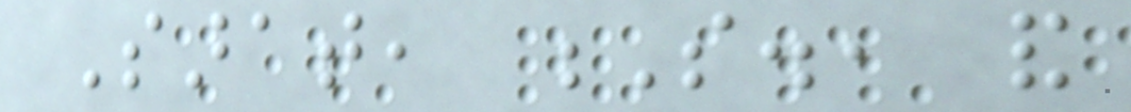Sarat, S., and
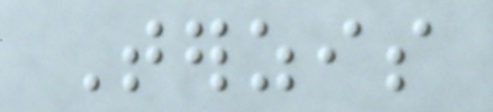Terzis
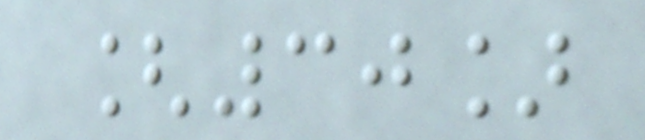[30]
